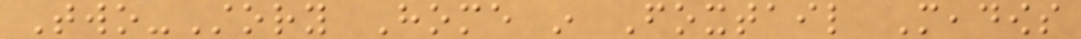Two-Story Home in Foxtail Meadows
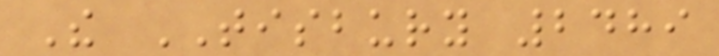The TISBURY 2489
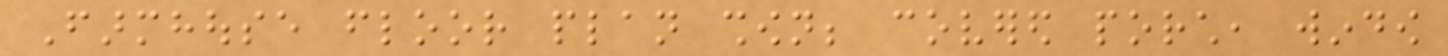Farmhouse floor plan shown; covered porch, window
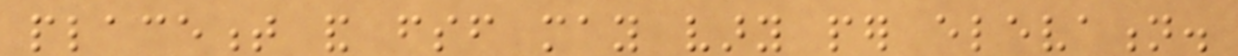placement and fsf may vary per elevation.
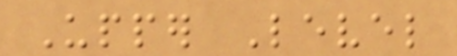Upper Level
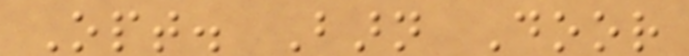Opt. Barn Door
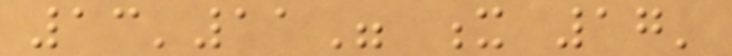13'11" x 17'
